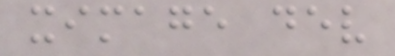ximage dev
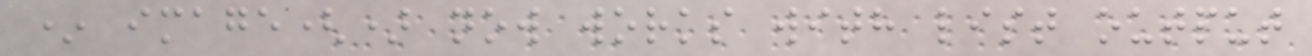* image() now works with list output
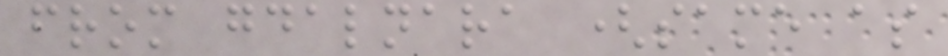from gdalnara (same as
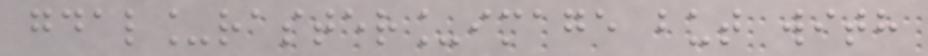gdal_raster_image but with
